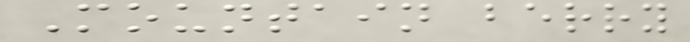Mountain berry
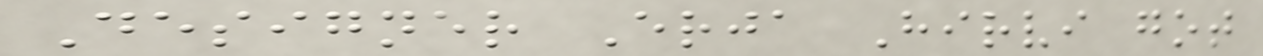Designer Erja Hirvi got
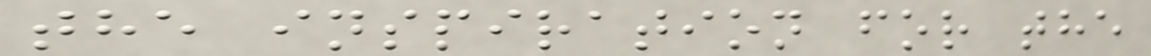the inspiration for the
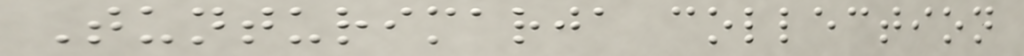Tunturimarja collection
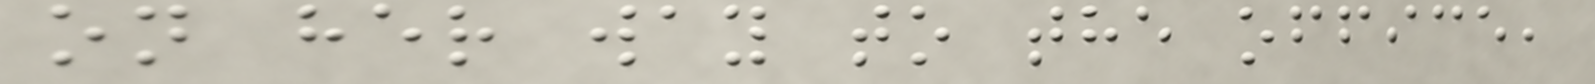on her way to the office,
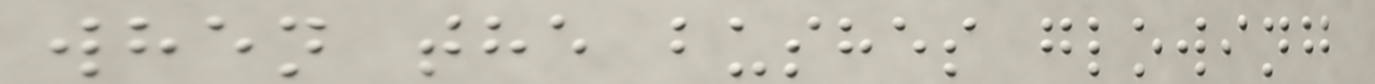when the bushes glowing
